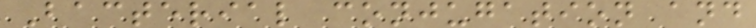Bacterial conjugation and
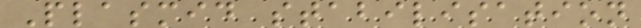Plasmid stabilisation
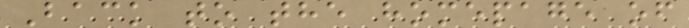Back to the homepage of
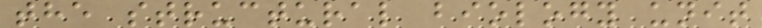the structural biology unit
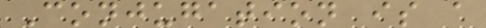Conjugation is a
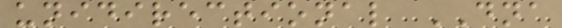unidirectional DNA
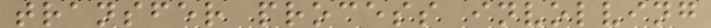transfer process involving
